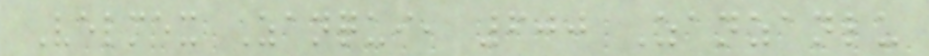Velmex Zanqui, 600 Zanzanlu
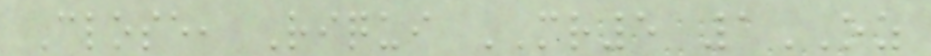Close, Riqui MR5 1OZ
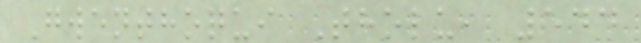Gwenthoqui Tholu, 544
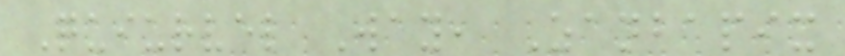Quiurvel Way, Zanbapix
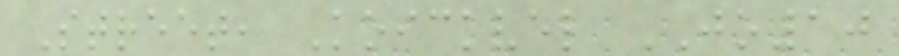Street, Koickvel JO10
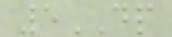5DP
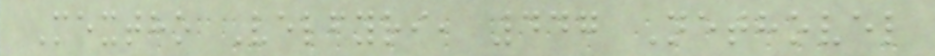Mextho Velfyri, 447 Nethovel
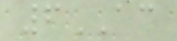6AC
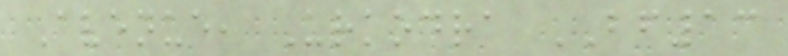Avenue, Urkodra BF13
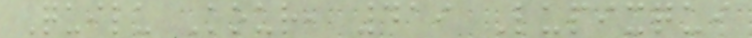Quilu Kour, 419 Lupixqui
